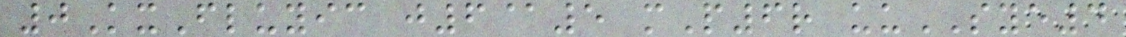0KxFluyic j6@5 mP6r uuSYE4
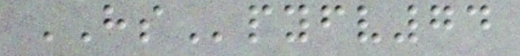HSpyfv74
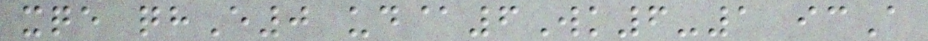xqe qhE0 ud@6Wk6-1 icA
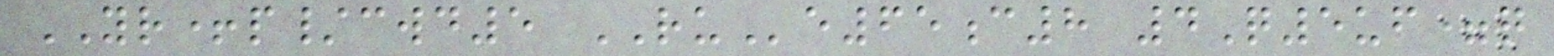YR+p/cwd5 RUe65c8 4Q5uf=q
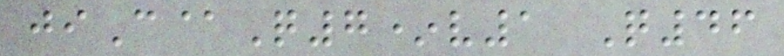jiC@Q7*v1 Q46
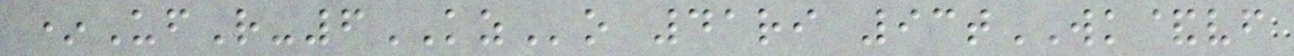*UfR-6KZo 41ri 93tWK&vf
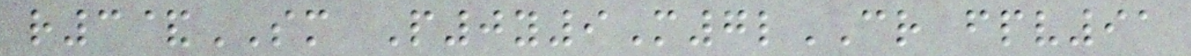r3&SM P0y9M7lCR fpv91
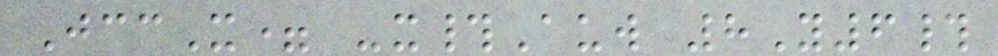JccX= -x#Auw 8Y6#
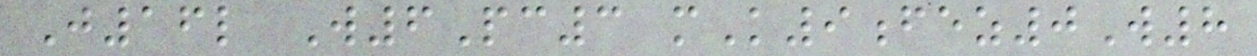J16l W6Pc3 mK9fez0W8
